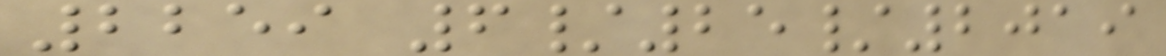2259 6/25/2019
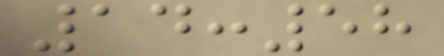14:58
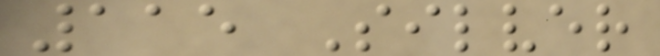115 Silver
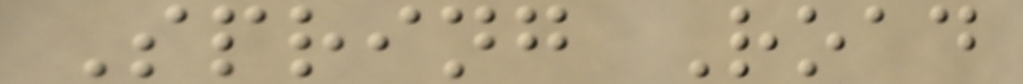Spring Road
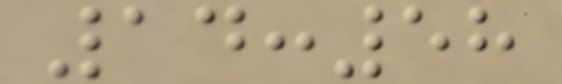14:58
